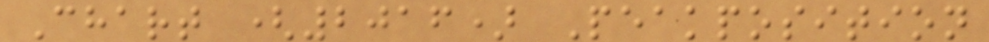Chart (2016) Peakposition
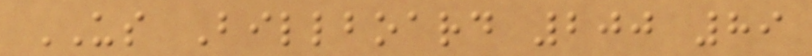US Billboard 200 89
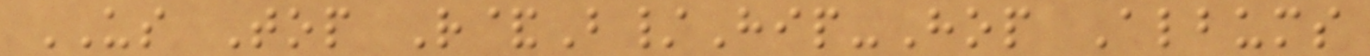US Top R&B/Hip-Hop Albums
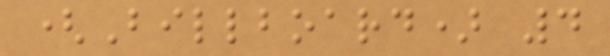(Billboard) 4
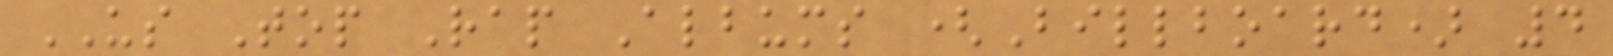US Top Rap Albums (Billboard) 4
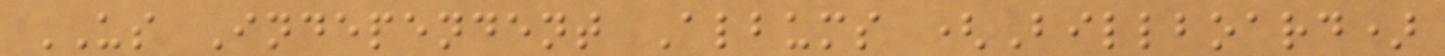US Independent Albums (Billboard)
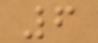6
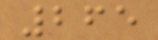265
